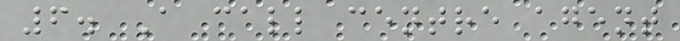6. A call centre agent
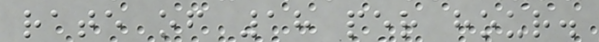rate of 18 per hour.
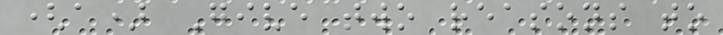(a) Give two reasons to
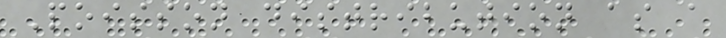Poisson distribution as a
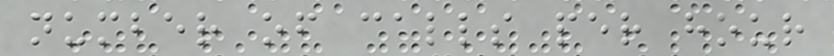number of calls per hour
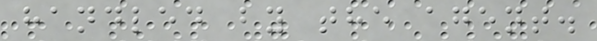handled by the agent.
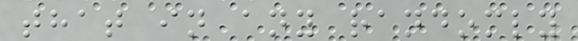that in any randomly
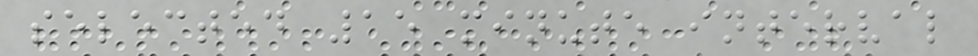selected 15 minute interval
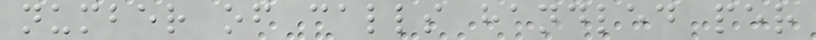number of calls handled per
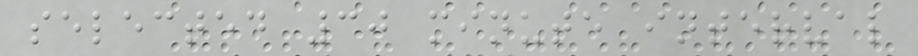selected 30 minute interval
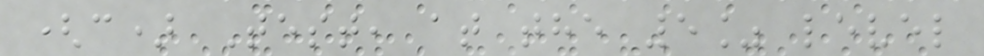(c) Test, at the 5% level
